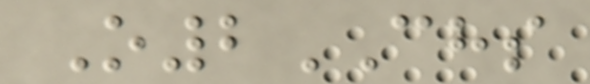O2CHS
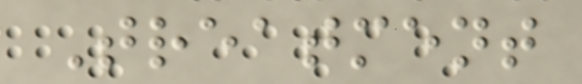Treatment
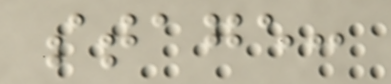stage:
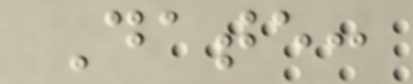Date:
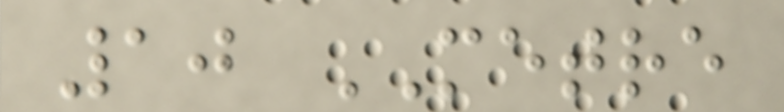10 METRE
